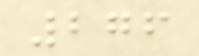276
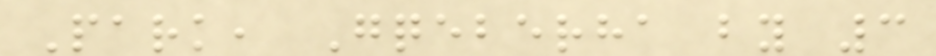Park, Gqeberha by 3
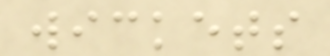wickets
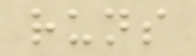runs
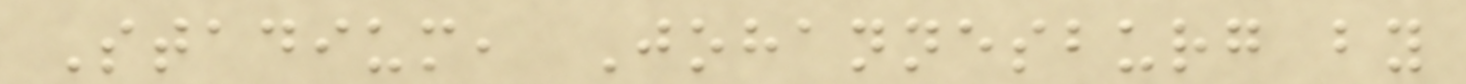Stadium, Johannesburg by
